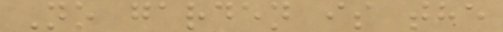No garden is the
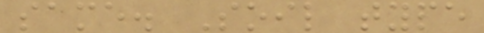same. Soil type
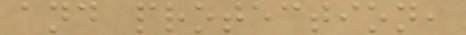and protection,
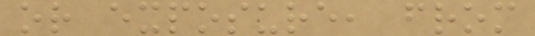or exposure, from
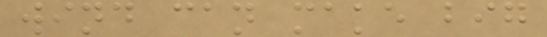wind can make big
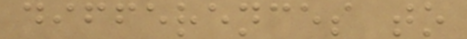differences to
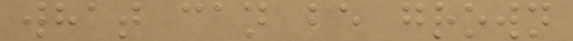what can be grown
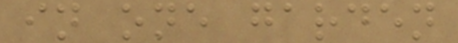in one garden
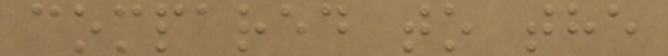compared to the
